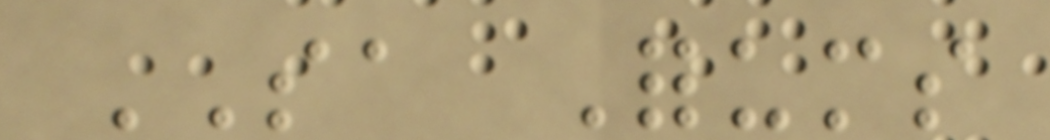SA Forums
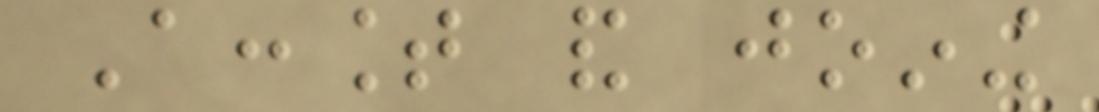Account and joining
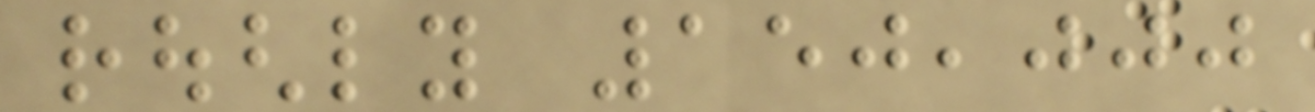roughly 150,000
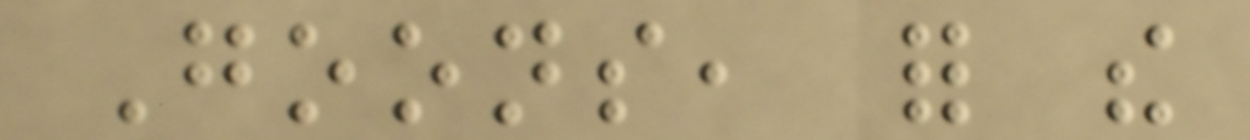Goons, for the
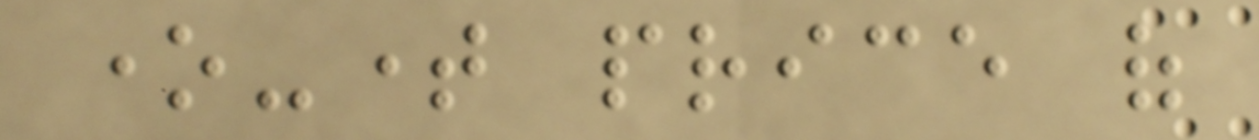one-time price of
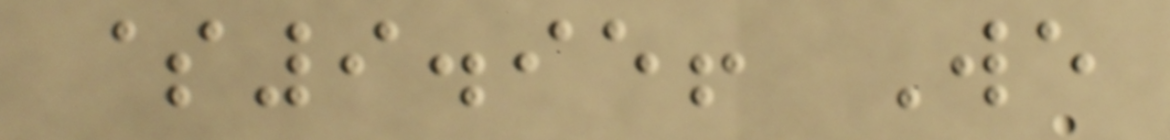$9.95! We
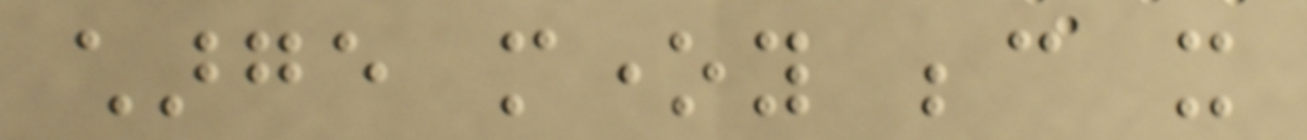charge money because it
